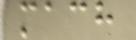mach
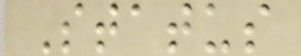Status
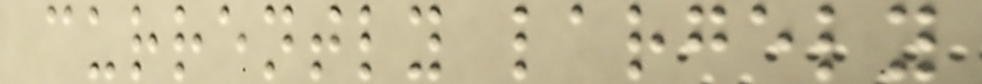currently largely
